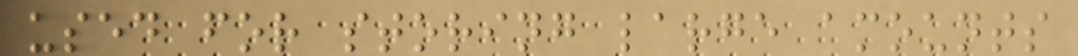used for storing large amounts
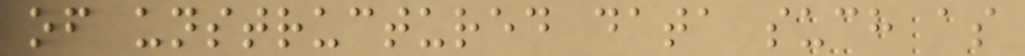of unstructured data such as
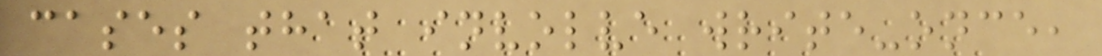cases that involve write-once,
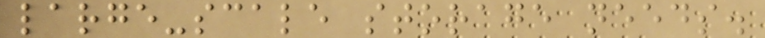large-scale storage needs.
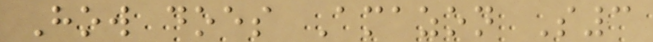How does Amazon S3
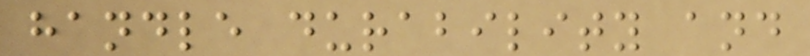handle durability and
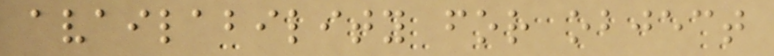availability for object
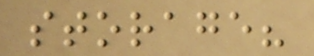storage?
